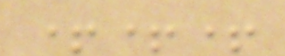+++
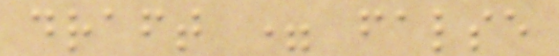draft = false
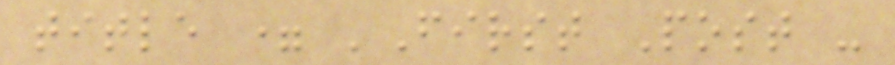title = 'First Post -
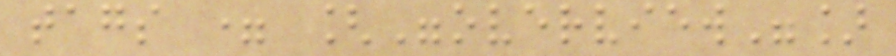tags = ["overview"]
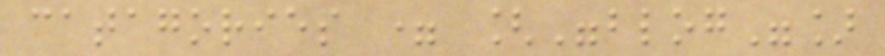catagories = ["blog"]
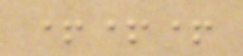+++
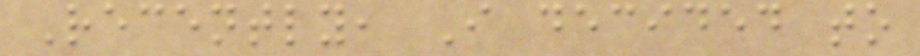Recently, I decided to
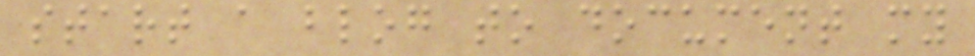start a blog to document my
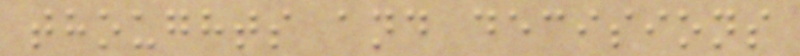thoughts and decisions
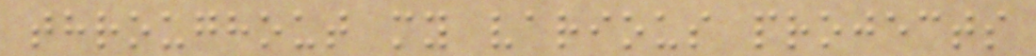throughout my various projects
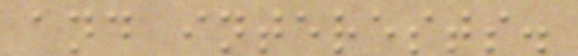and interests.
